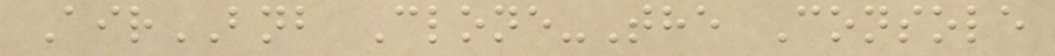AirBNB Clone-The Console
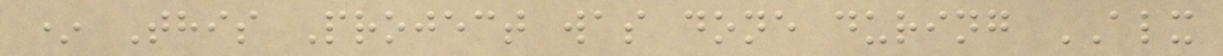* This Project was done during ALX
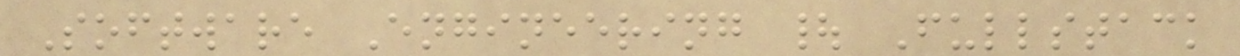Software Engineering | Fullstack
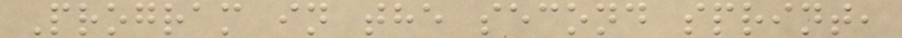Program in the second sprint,
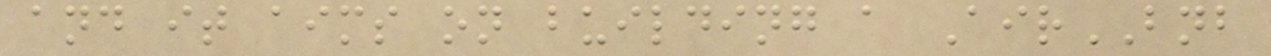and it aims on building a AirBNB
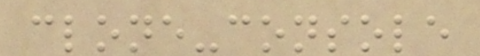clone-console
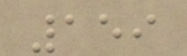159
